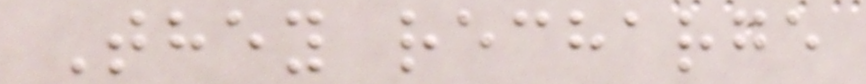They recharge
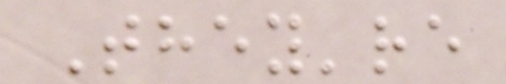They're
